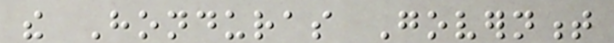the Honduras Government
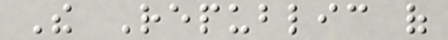The Republic of
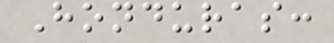Honduras:
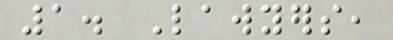1. Lawyers,
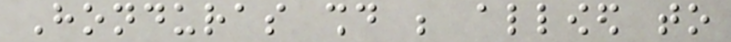Honduras should be allowed to
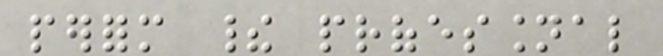perform their professional
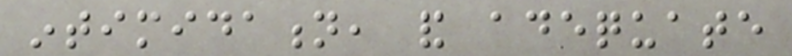intimidation, and adequate
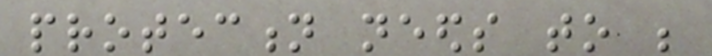protection needs to be
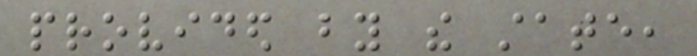provided by the state,
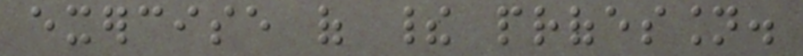exercise of their profession.
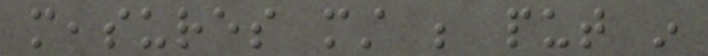measures must be put in
